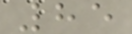85
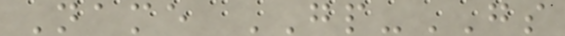Name GP-GS
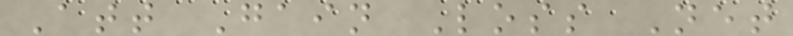Att Gain Loss Net
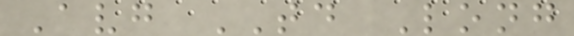Avg TD Long
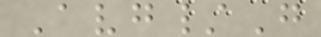Avg/G
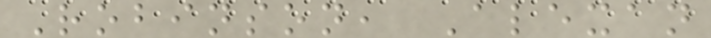Robinson, Alexan
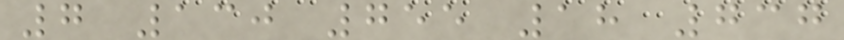7 130 755 18 737
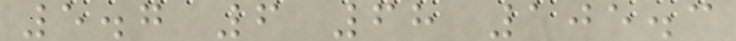5.7 6 68 105.3
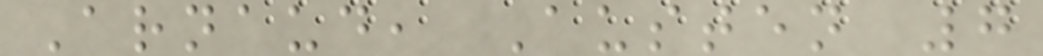Arnaud, Austen 7
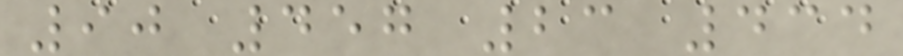90 457 23 434
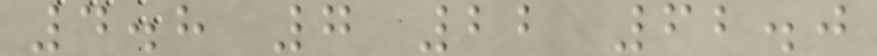4.8 7 22 62.0
